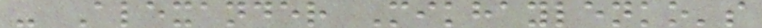- Alexander Mikhaylenko's
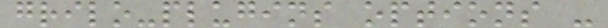grilo-plugins options -
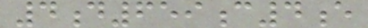4d659c4e
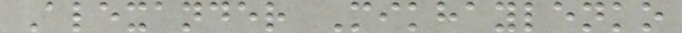Alexander Mikhaylenko
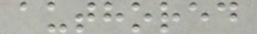authored
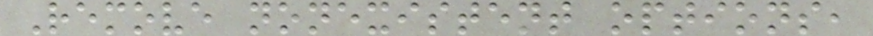Remove nonexistent options,
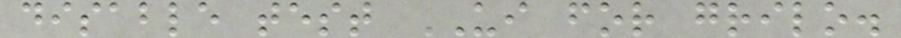disable test UI for grilo.
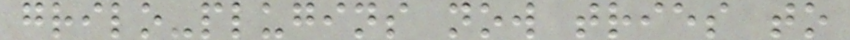grilo-plugins now tries to
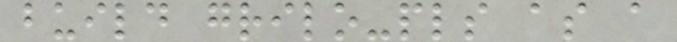build grilo-pls as a
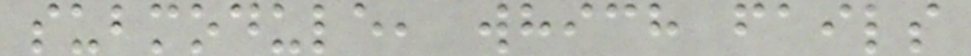submodule, which fails
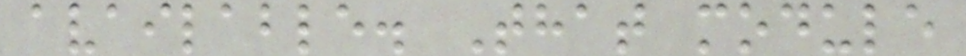available. That module
